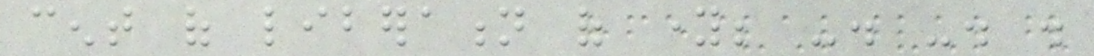cent of liberation of young; -. -. .
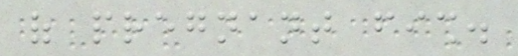of pregnant fish.
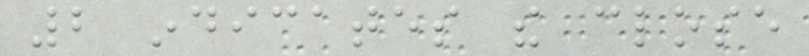2 indicates the close
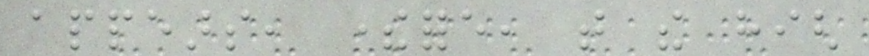appears, therefore, that the high
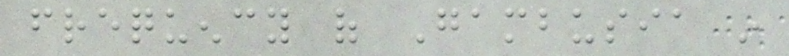frequency of Gambusia in
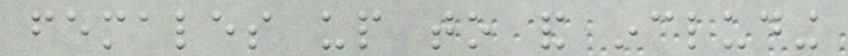females up to and including
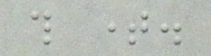this time.
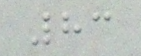83
